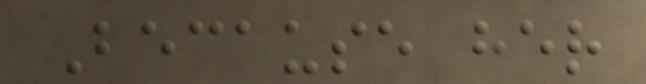Because her
